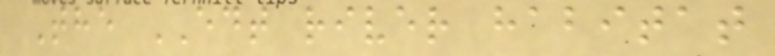The EDT river habitat
